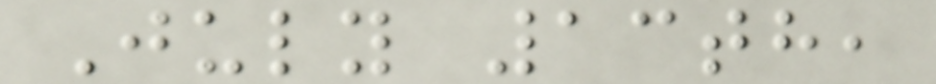July 13th,
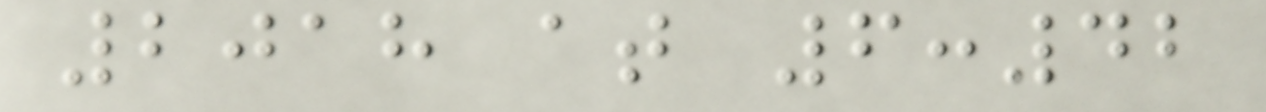2018 at 6:42
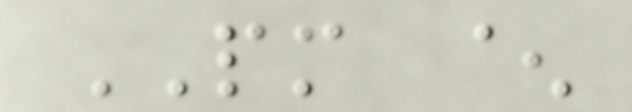PM ^
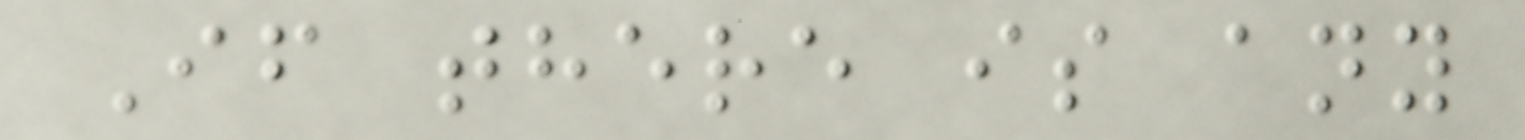If there is any
